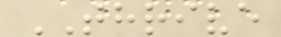THRIVE
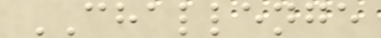CHALLENGE
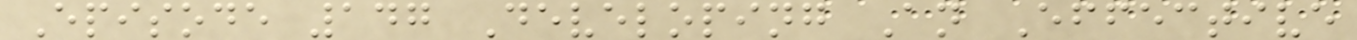Episode 147 Developing An Effective
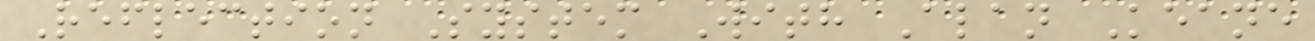Reflection System With Alan Keane
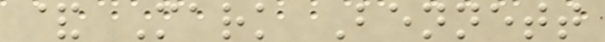& Mark Bennett
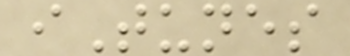iTunes
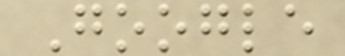Google
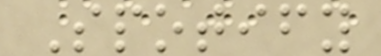Spotify
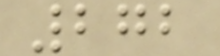272
